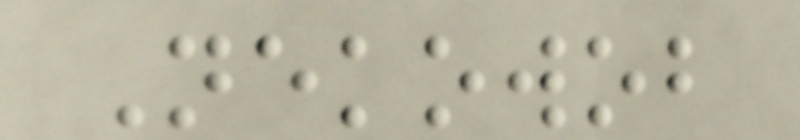Nekowob
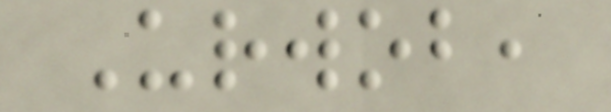Urwob,
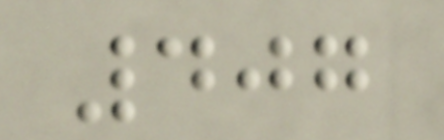407
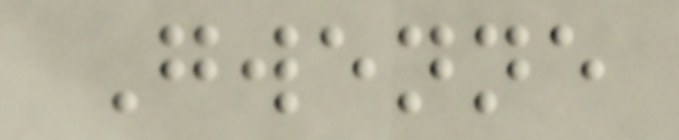Gwenne
